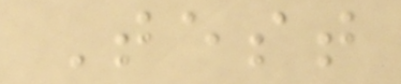Test
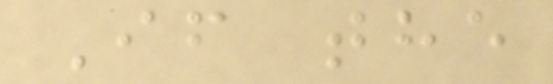If the
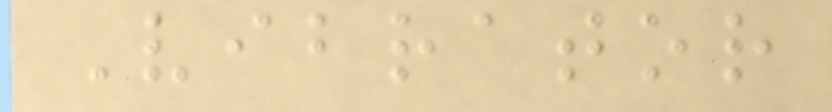Vibrator
